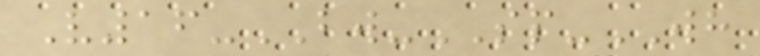V16-BW-SP-WH
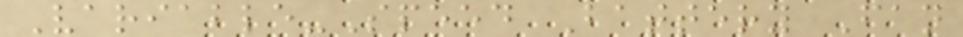Variable-Speed Battery Fan
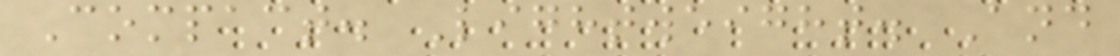Compact. Lightweight. And
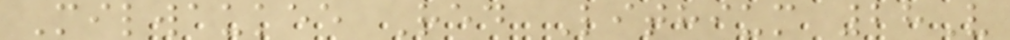Milwaukee Red Lithium 28V
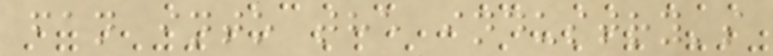fan into the industry's
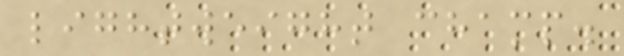lightweight champ.
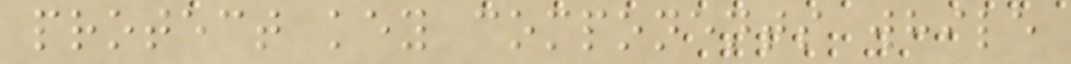protect key components while
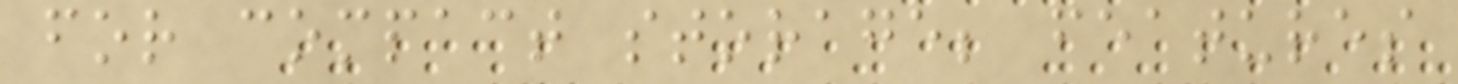for compact storage; features
